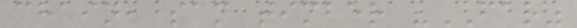chain, sam timber "FAR"
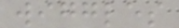wiggles
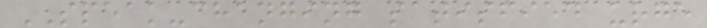SPEAK-changing satisfied urge
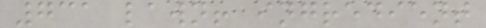731 lawn! ingredient
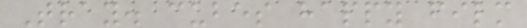Tray. cubes happy film
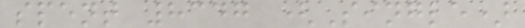spent 8347 (Single)
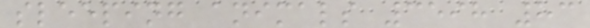sleeping animals 3598 83
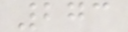273
